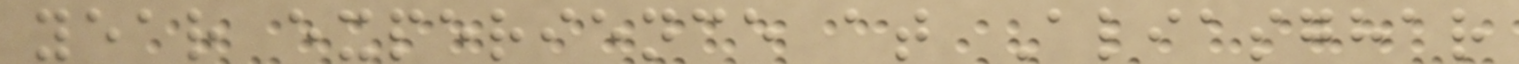year experience at Aliasghar
